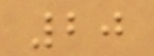20
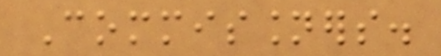Commissioners.
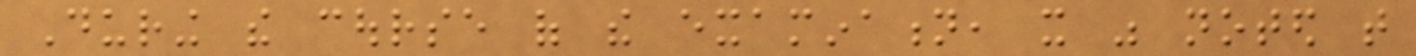During the course of the examination, it was noted that
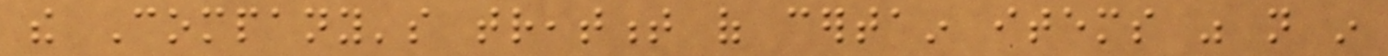the Company's treatment of certain items was not in
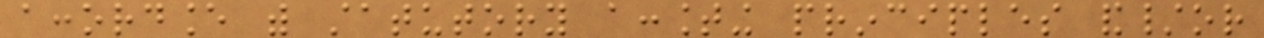accordance with statutory accounting principles and/or
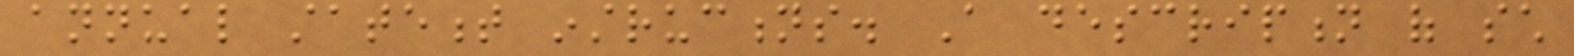annual statement instructions. A description of such
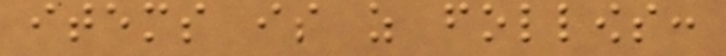items is as follows:
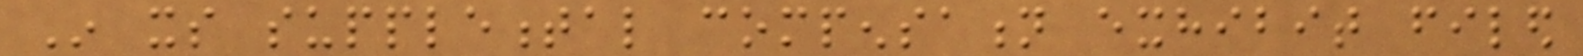In its supplemental compensation exhibit filed
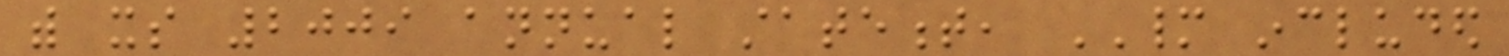with its 2009 annual statement, MANY included
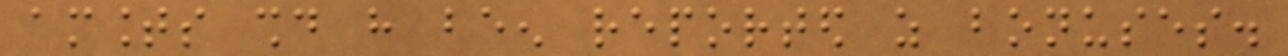amounts should have been reported as bonuses.
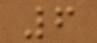6
